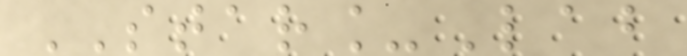STAR_Lab
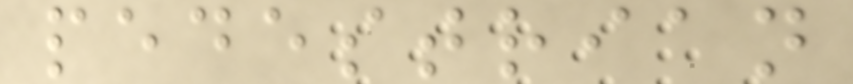pedestrian
